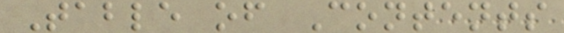Table of Contents
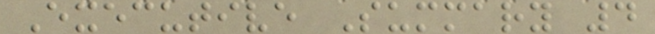Executive Summary 4
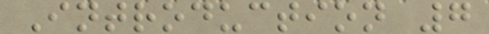Introduction 7
